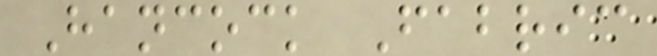Hancock Fabric
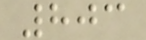803
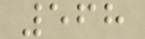568
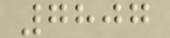7807
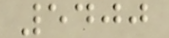5400
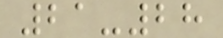21-28
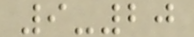9-20
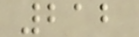212
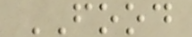FOOD
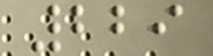229
